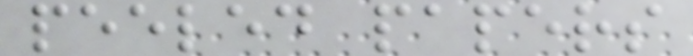peeled papers
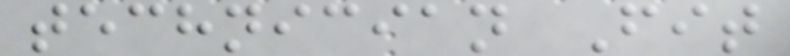technician Fit
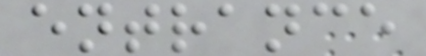entrance
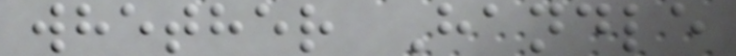whether Handle
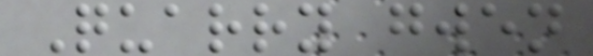Quarry gwen
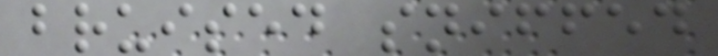bruised sniffed
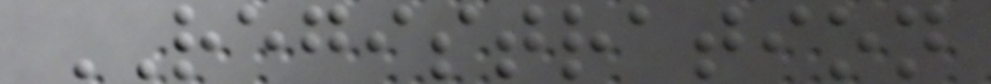REGISTRATION
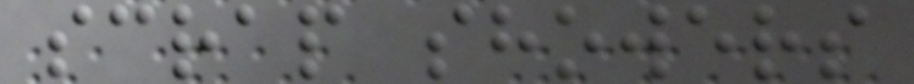scrap showers
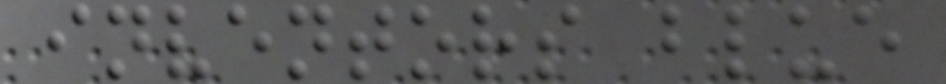inventors blue
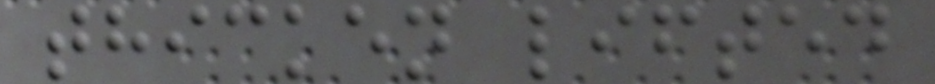thicken lifted
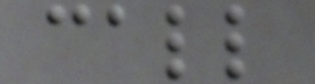call
